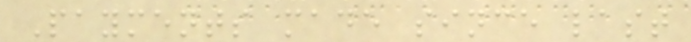Payments made since last
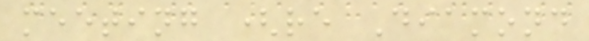meeting (re Diamond
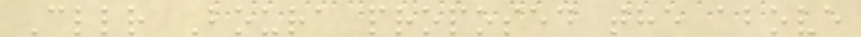Cllr Boura proposed the above
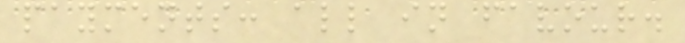payments: all in favour.
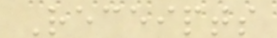Receipts
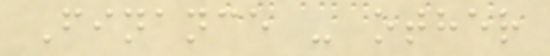Finance - other
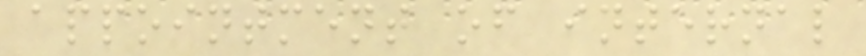appointment of internal
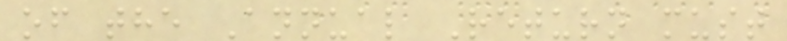of the Annual Return must
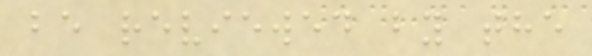be reviewed by the
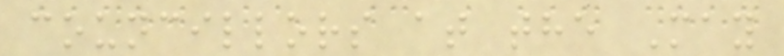councillors at the May
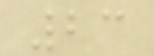23
